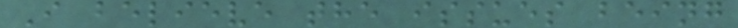I believe the issues being
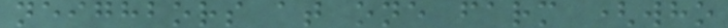neighbors at one farm (who
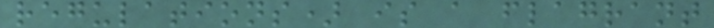regulations) is a flagrant
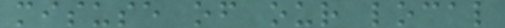misuse of our local
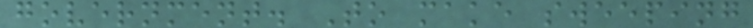government. To make sweeping
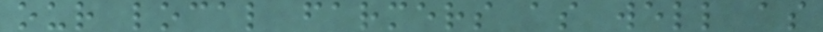our local farmers as well as
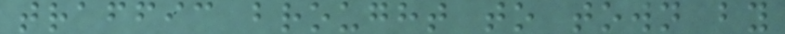traffic brought to town by
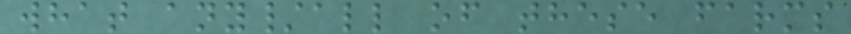what any/all of these farms
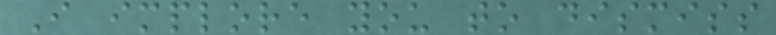I implore you to dismiss
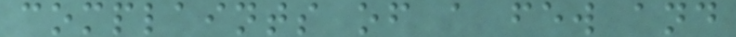complaints of a few and
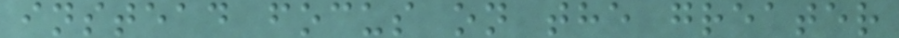instead focus on the greater
